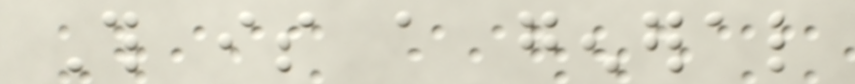This is a general
